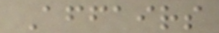Affairs
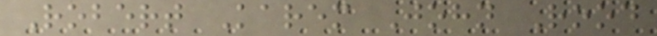Robert Karem John Rood
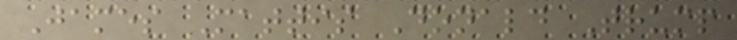James Mattis Donald Trump
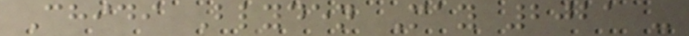Chidi Blyden May 2021 -
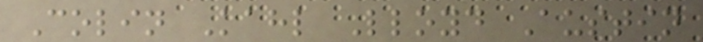Colin Kahl Lloyd Austin
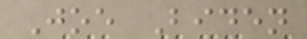Joe Biden
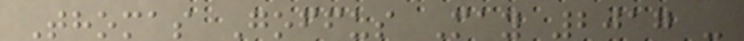Thomas Goffus May 2017 -
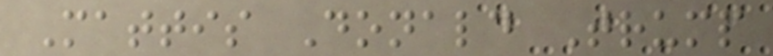Mattis Donald Trump
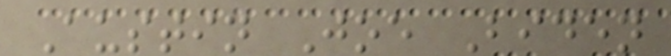Austin Joe Biden
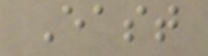East
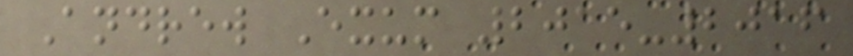Andrew Exum 2015-2016
